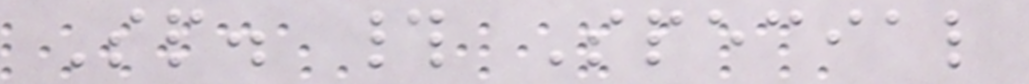Sp. # Special
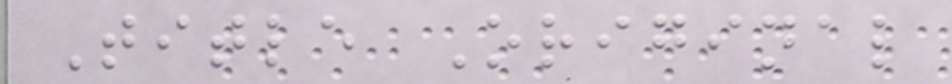Title Original
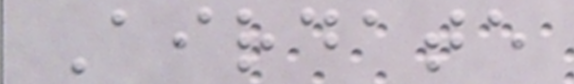Airdate
